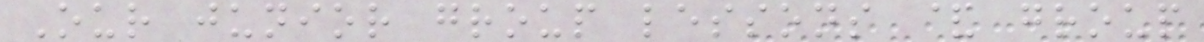Our junior group lessons & group
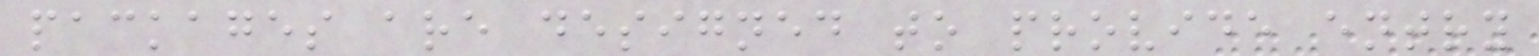packages are designed to provide entry
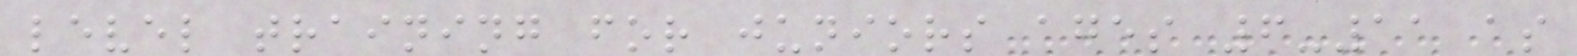level training for juniors ages 6-11 as
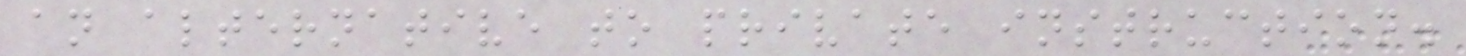an alternative to private instruction.
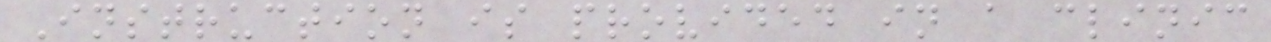Instruction is provided in a clinic
